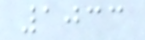1033
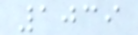1039
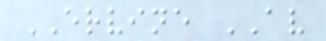ERVINE AV
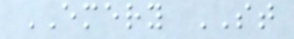EMERY ST
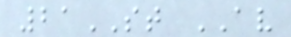21ST AV
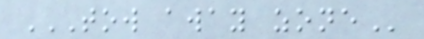TOW AWAY ZONE
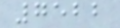7522
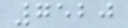7520
